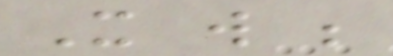It will be
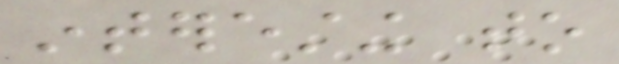interesting to
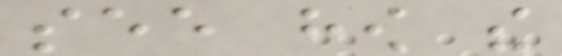see how the
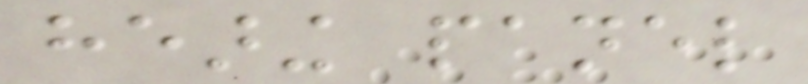hearing panel
